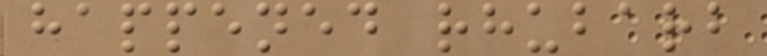happened rhubarb
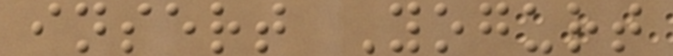insert Yogurt
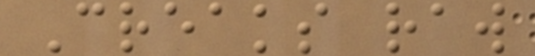Creaks raw
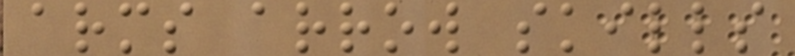arms arrow skills
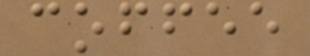coffee
